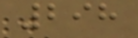298
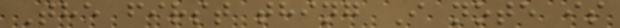The first thing I note is
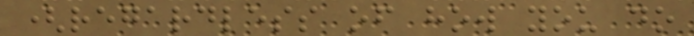(regardless of how you do
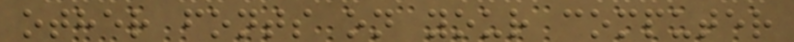other fonts on your computer
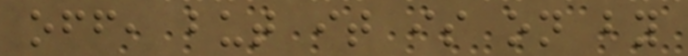off, but it is on by
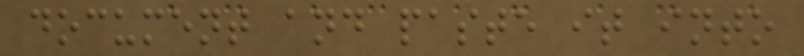document and paste it into
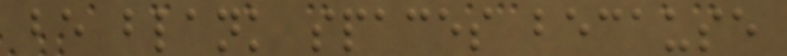be blank spaces because
